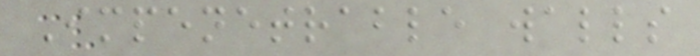Impenetrable walls
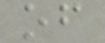of
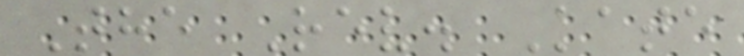The Rev. Kate
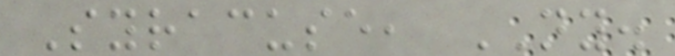Syracuse, NY.
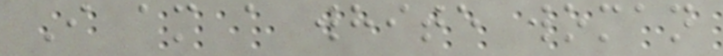I am a white woman
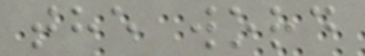the word
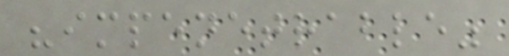"impenetrable"
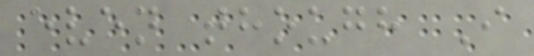even though I
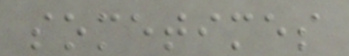sometimes
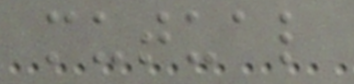mutual
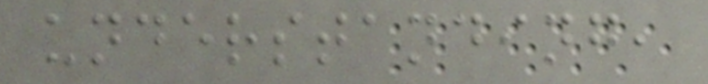understanding,
